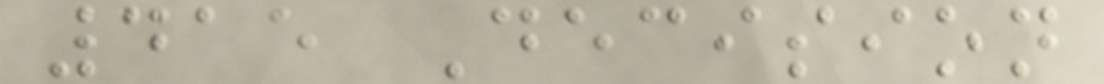415 Decision
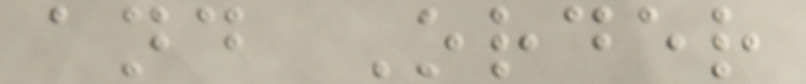and Order
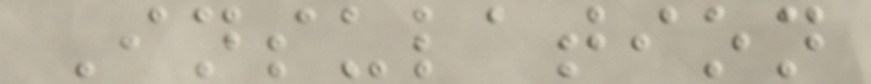Insulation
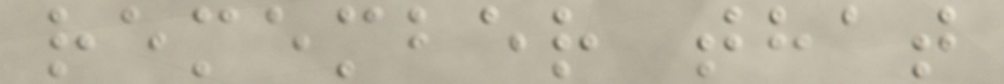remember that
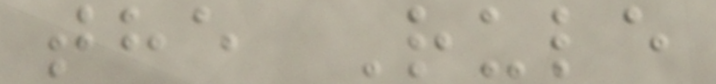the Rule
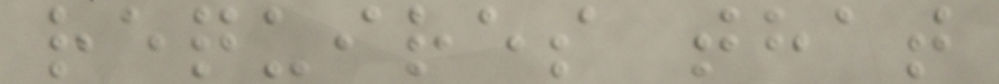requires that
